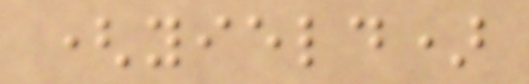(yield)
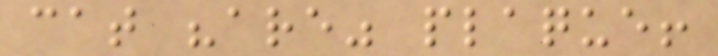cat "are" plaque!
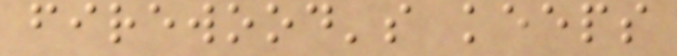firewood's keeps
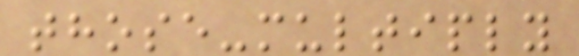those-multiply
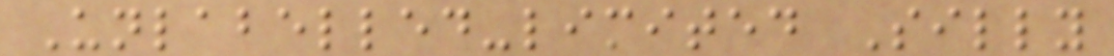Unlabelled-limited Silly
